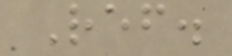Ref.
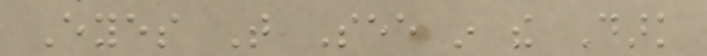Eyes That See in the Dark
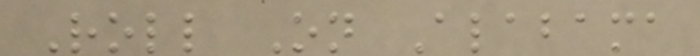Roll On Alabama
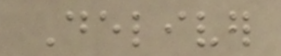Deliver
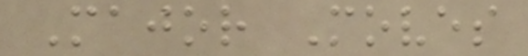Major Moves
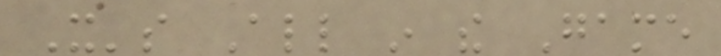It's All in the Game
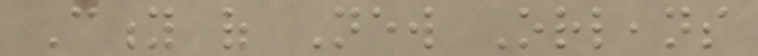City of New Orleans
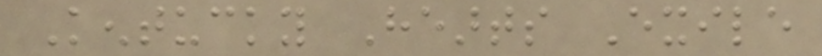Kentucky Hearts Exile
